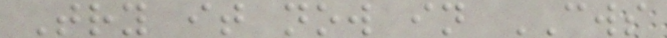Try it now in CWS
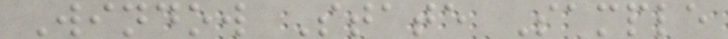Window State Sample
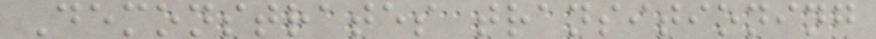Demonstrates transitioning
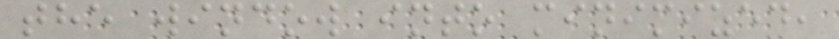the window into minimized,
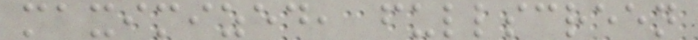maximized, fullscreen
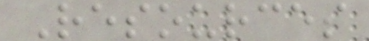Resources
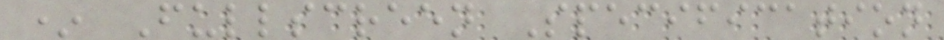* Fullscreen Specification
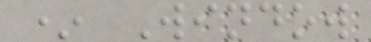* Window
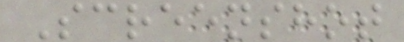Screenshot
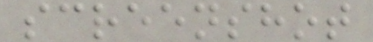screenshot
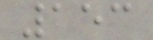153
